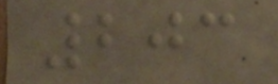203
